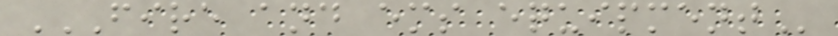FIRE AND EMS EQUIPMENT
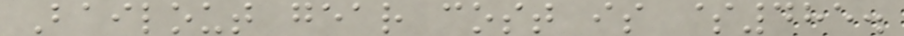Bailout gear cost is $485.
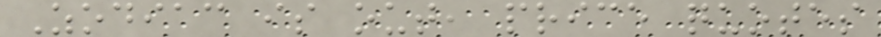Zodiac is out, price quotes
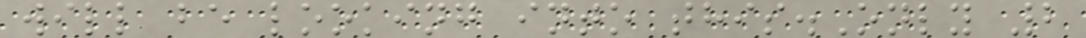will be looking into this.Only 2
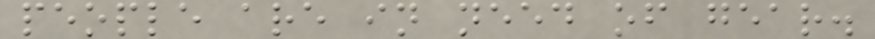people are in need of gear.
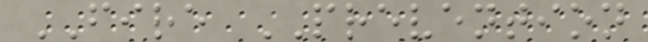FIRE PREVENTION
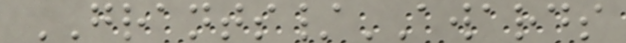GRANTS/AWARDS
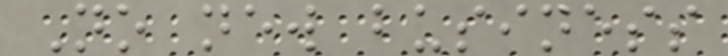No new business
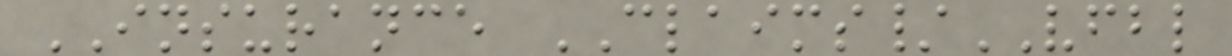INSURANCE CLAIMS/VFBL
